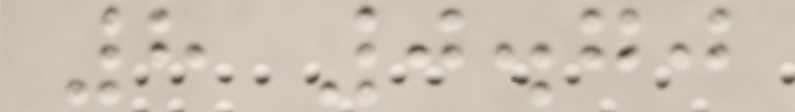8 0.70
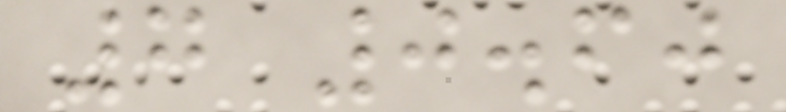7 0.60
